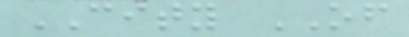CITY OF
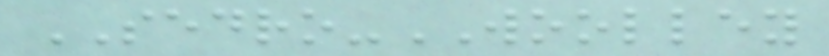SEDRO-WOOLLEY
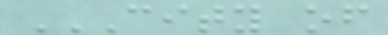CITY OF
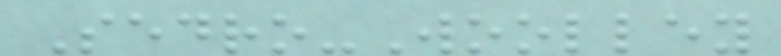Sedro-Woolley
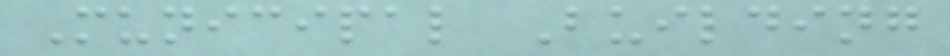Municipal Building
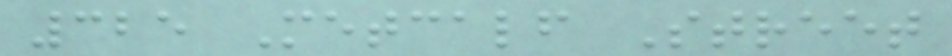325 Metcalf Street
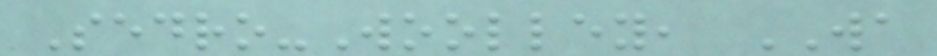Sedro-Woolley, WA
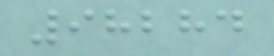98284
